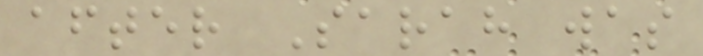after Sarah was
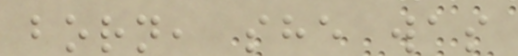born, she was
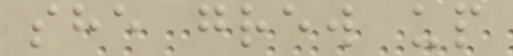she grew up
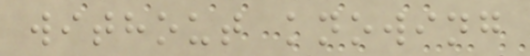without knowing
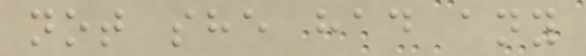not she had any
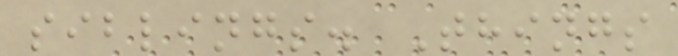siblings. Things
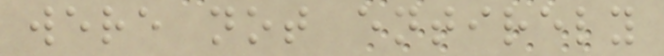were not entirely
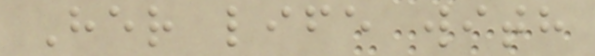Her life with
